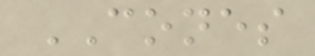CONES
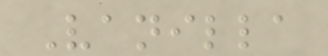Vanilla
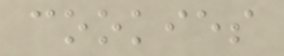cookies
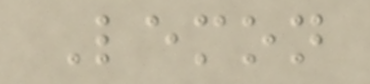Lemon
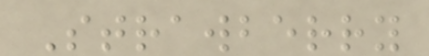Strawberry
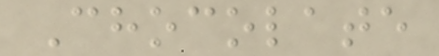Chocolate
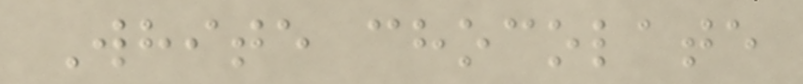White chocolate
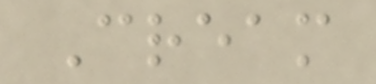Cream
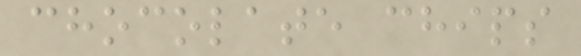chocolate chips
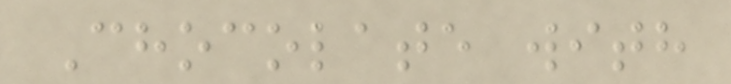Chocolate with
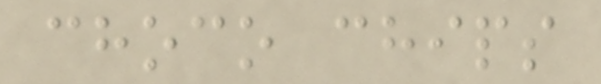choco chips
